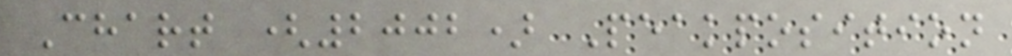Chart (2002) Peakposition
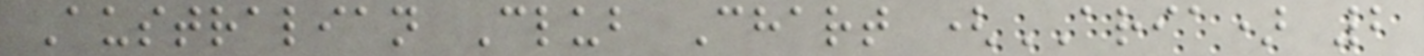Australian Club Chart (ARIA) 2
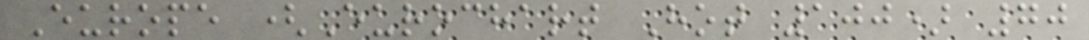Europe (Eurochart Hot 100) 70
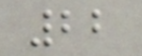22
